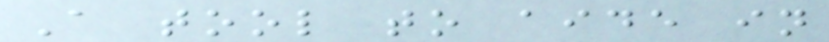A tool to aide in
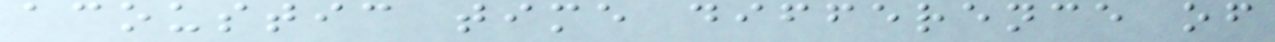acoustic time difference of
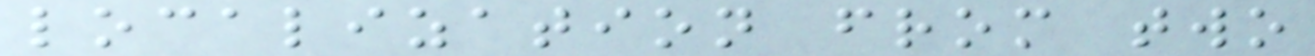localization from two
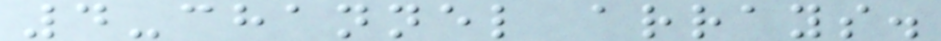4-channel arrays.
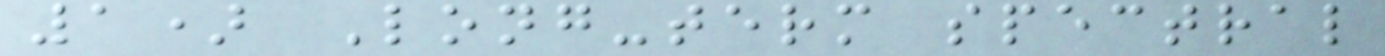1) Long-term spectral
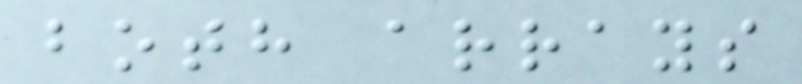both arrays
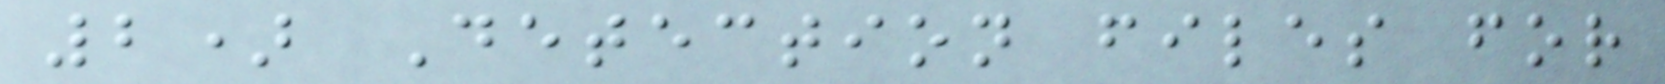2) Detection files for
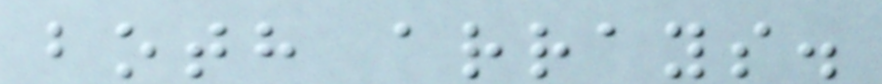both arrays.
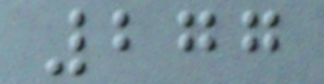277
